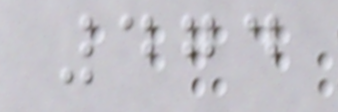474
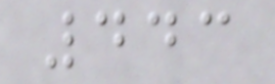443
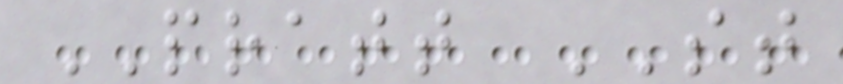PRATT ST
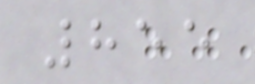855
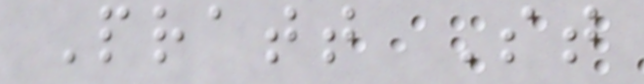Pratt St
